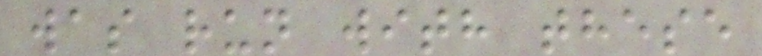was run with these
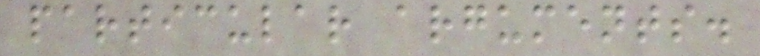particular arguments.
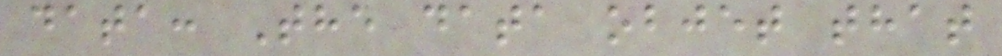data: The data objet that
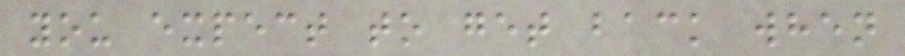you expect to get back when
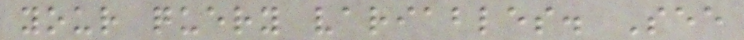your query variables. See
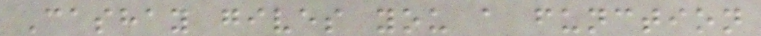Cashay gives you a function
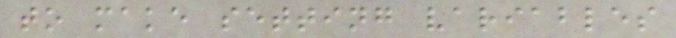to make setting variables
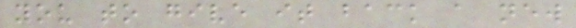you to give it back a new
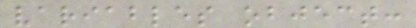variables object:
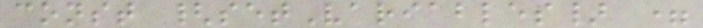const {setVariables} =
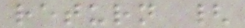return {
